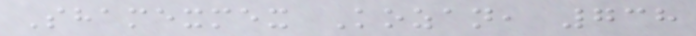Shamexmex Kozan, 738
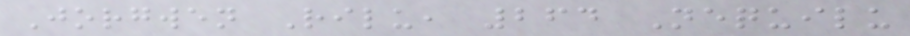Jorgwen Rilu, 264 Nequilu
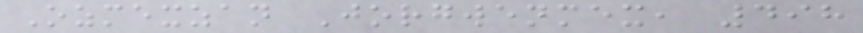Ozmexzan Jorgwenmex, 498
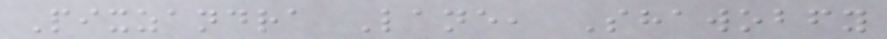Pixzandra Lane, Shawobfy
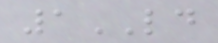1LD
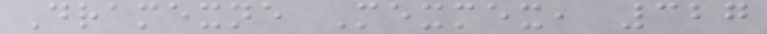Dramexne Mexmex, 327
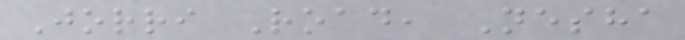Jorri Road, Nesha
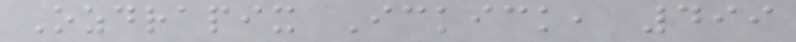Ozdrapix Ickick, 499
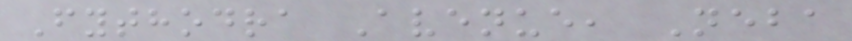Fythodra Avenue, Neba
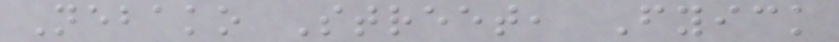Nebako Street, Fyick
